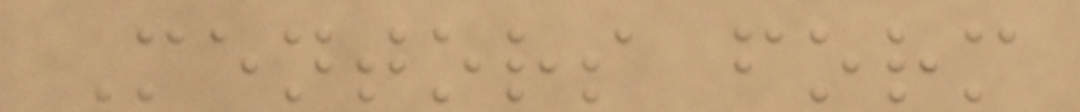Mentors form
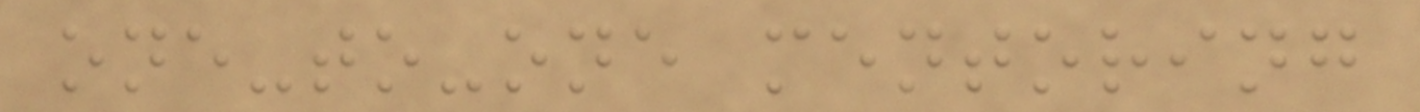one-to-one mentoring
